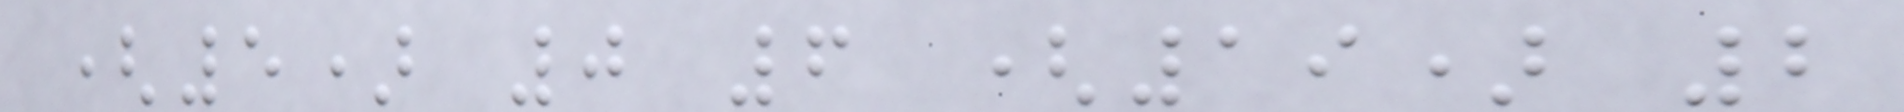(5) 0 6 (19) 2
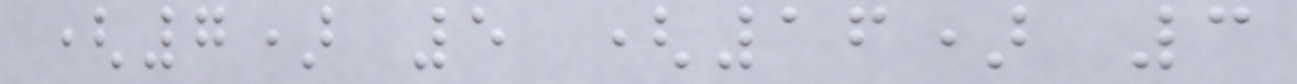(7) 5 (16) 3
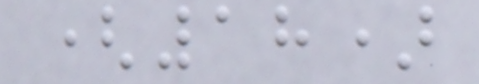(18)
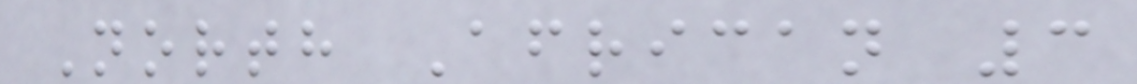North African 3
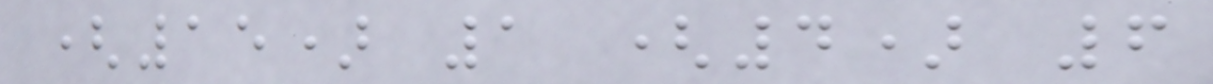(15) 1 (4) 6
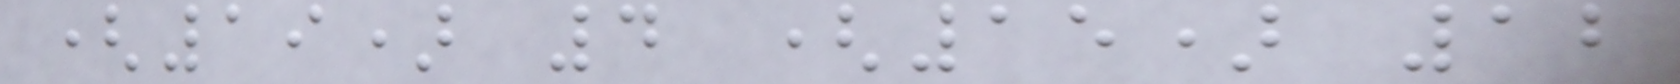(19) 4 (15) 12
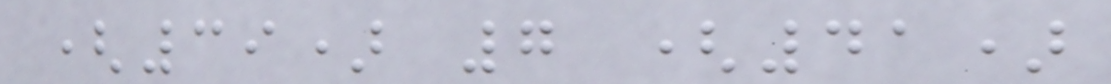(39) 7 (41)
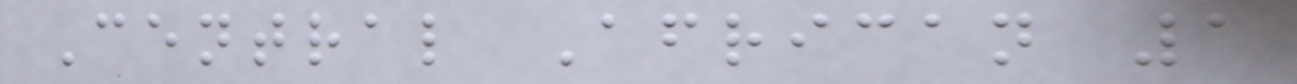Central African 1
